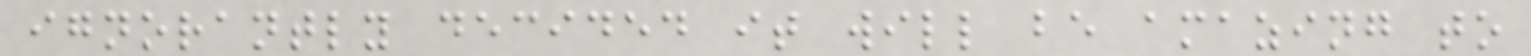ignorantly decided it will be amazing to
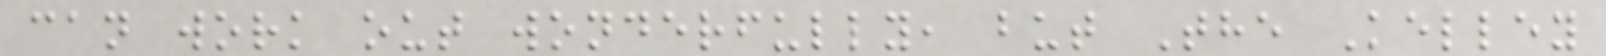can work out wonderfully, but The Kelley
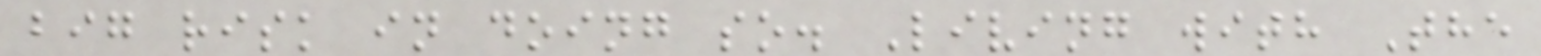big risk in doing so. Living with The
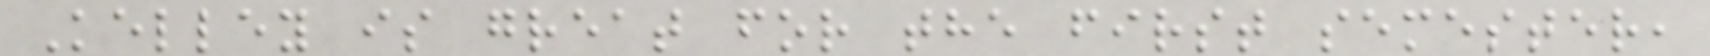Kelley is great for the first semester,
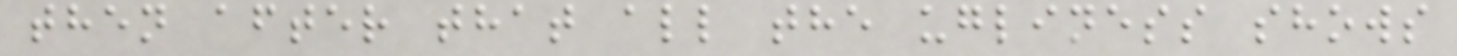then after that all the ugliness shows
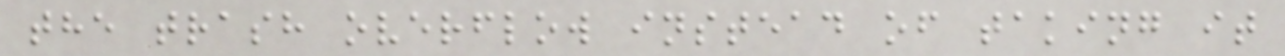the trash overflow instead of taking it
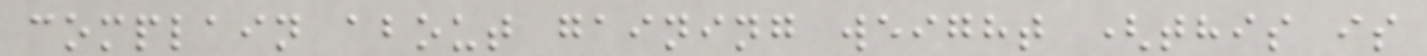complain about gaining weight (this is
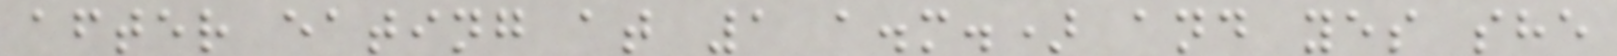after eating at 1 a.m.) and yes she
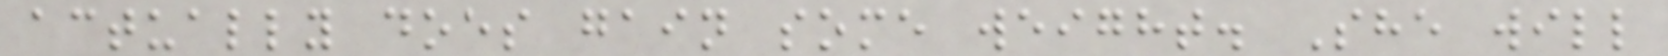actually does gain some weight. She will
